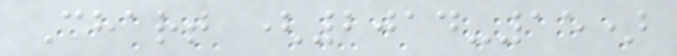Chart (2014-15)
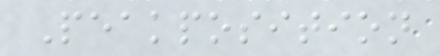Peakposition
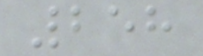258
